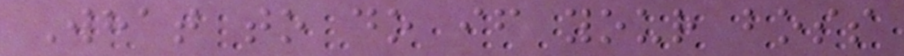What to do if your boss
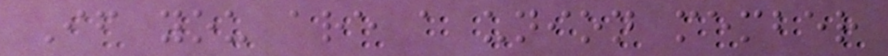If you are a union member
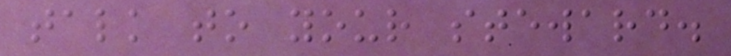talk to your steward.
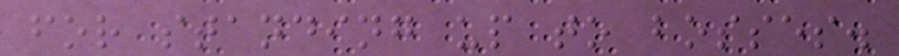for standing up to bosses.
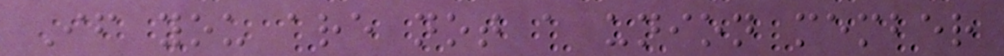If you are not a union member
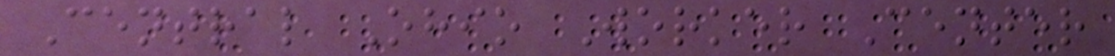Central Ohio Worker Center
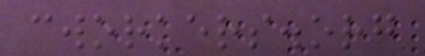cworkers.org
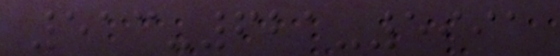513-621-5991
